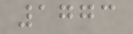1773
